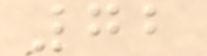72
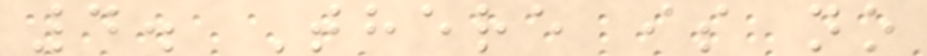4. There is no
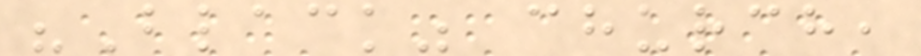"Black" church,
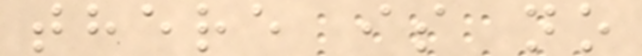there is no
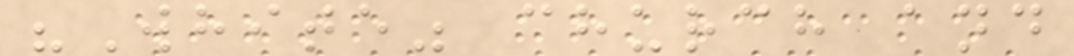"White" church and
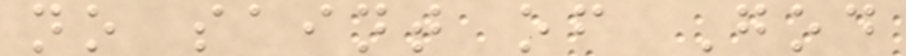no saint of God
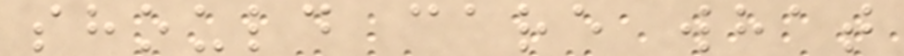should care what
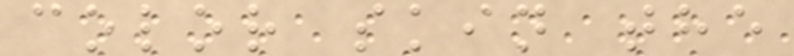color skin the
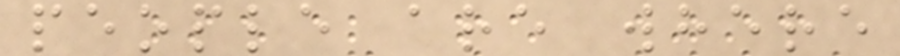people are where
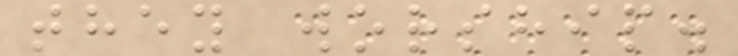they worship.
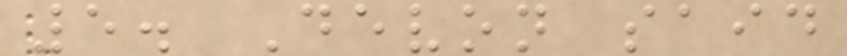5. Devon said
